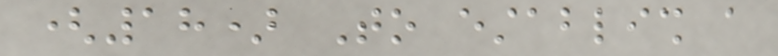(18) To establish a
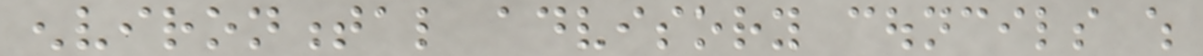environmental advisory councils which
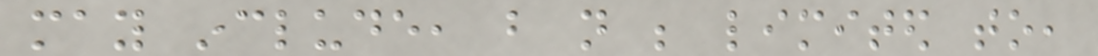may include, but not be limited to,
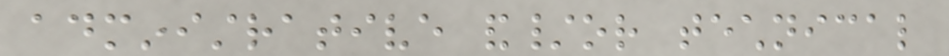administrative and/or technical
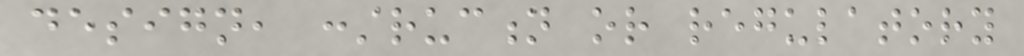design, construction or regulatory
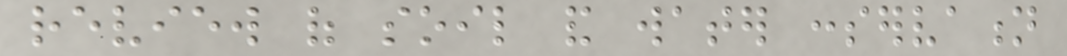review of soil and water conservation
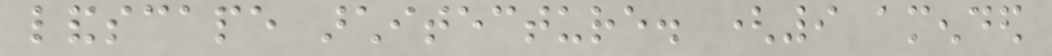landscape architecture. (9 amended
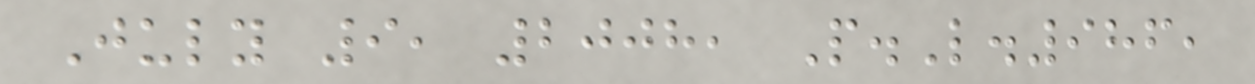July 9, 2008, P.L.986,
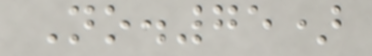No.75)
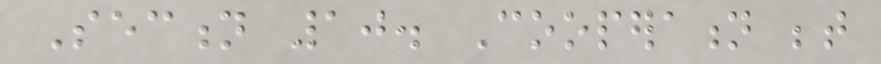Section 10. Cooperation between
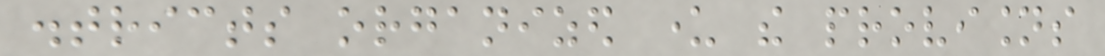districts organized under the provisions
